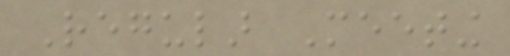Regular Meeting
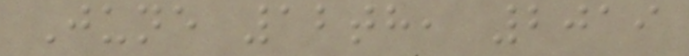June 12th, 2019
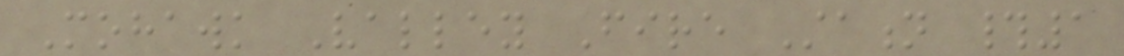Mohawk Valley Fire Station #1
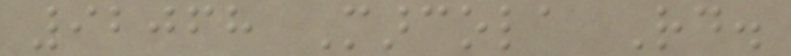92068 Marcola Rd.
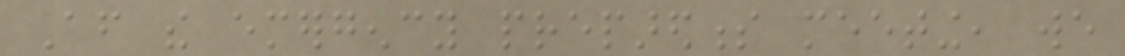After the emergency preparedness meeting, we
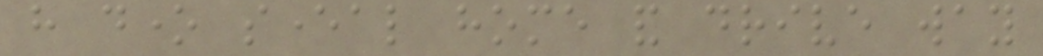have done several home and drive way
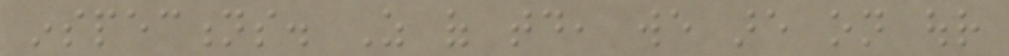inspections. As of today, we are on our
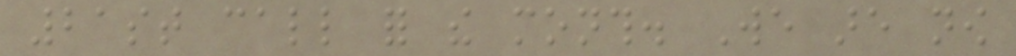21st call for the month. We are now
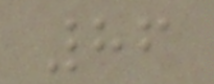86
